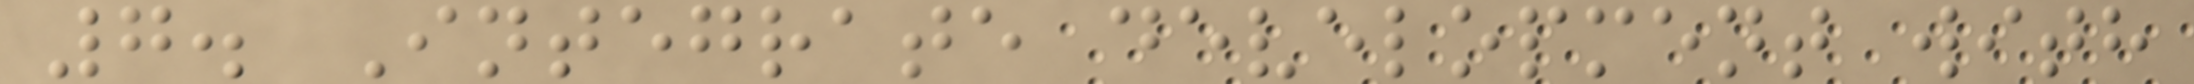7. Integrate development with
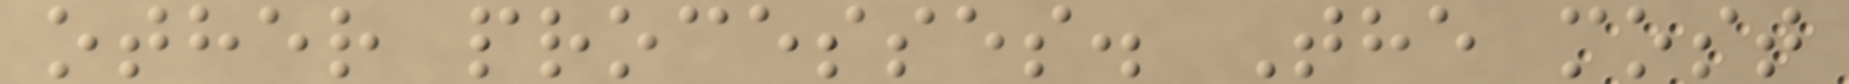other processes. The most
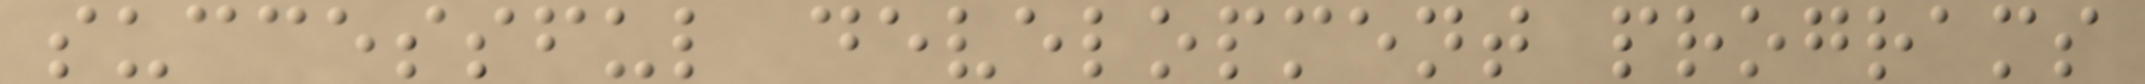successful development programs
